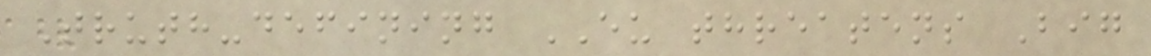Truth-defining EU threatens Big
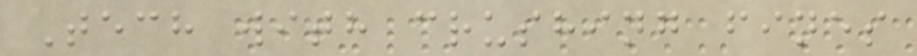Tech with crushing fines
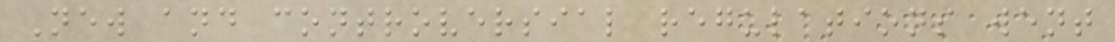New and controversial regulations went
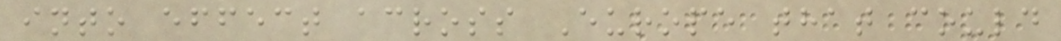into effect across Europe that could
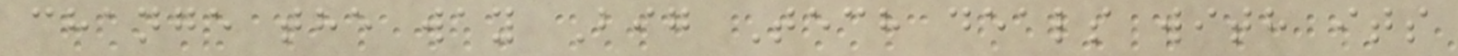change the way Big Tech deals with its
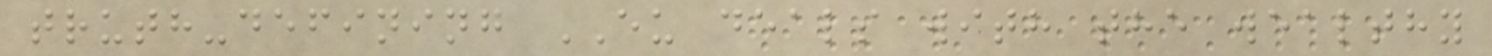truth-defining EU deals with the wealthy
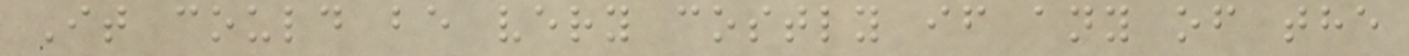It could be very costly if any of the
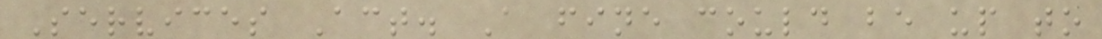Services Act. A fine could be up to
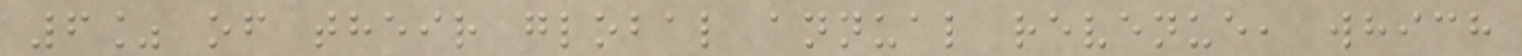6% of their global annual revenue, which
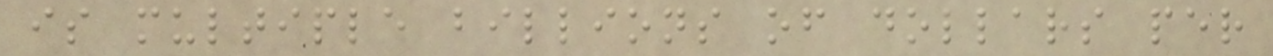is multiple billions of dollars per
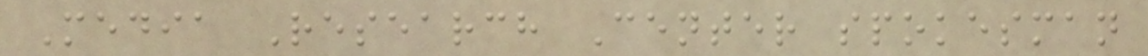Media Research Center spokesman
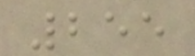255
